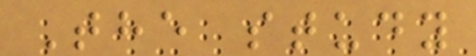The study
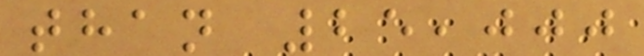than 25,000
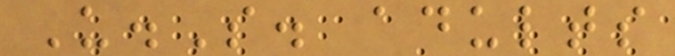U.S. adults
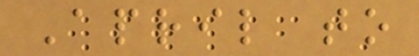April to
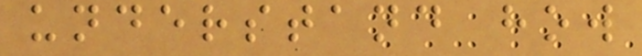understand how
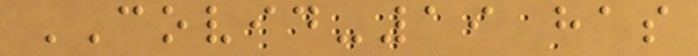COVID-19 has
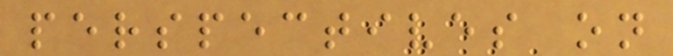perspectives on
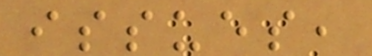issues,
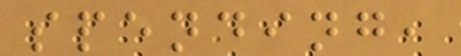spending,
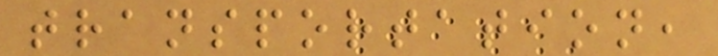transportation,
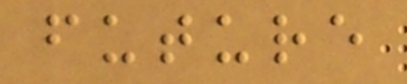future
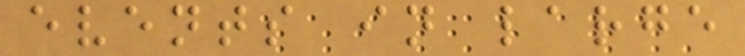events in large
